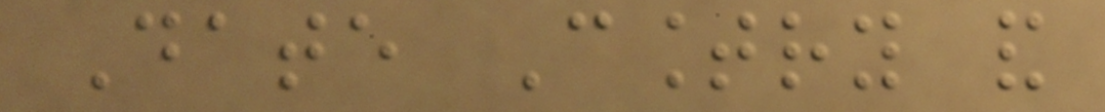Date Country and
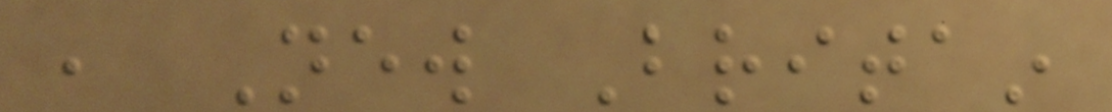, New Britain
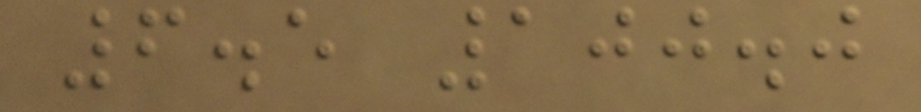6.5 100.0
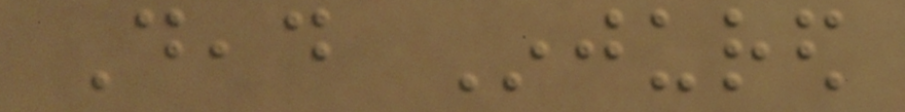Dead Injured
